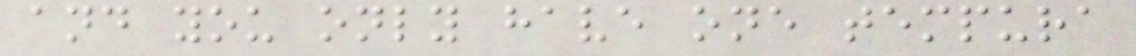and you only have one tempura
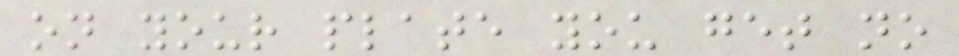on your plate you get no
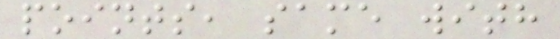points, same with
